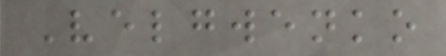Velgwenko
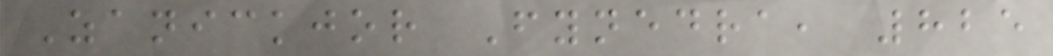Zanickjor Fynedra, 825
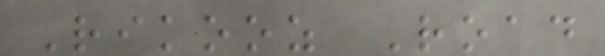Rikooz Road
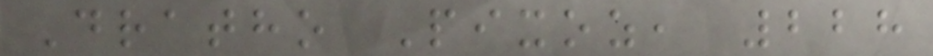Dratho Pixoz, 228
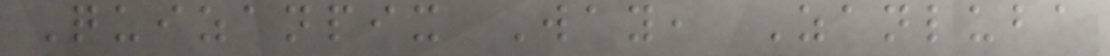Quizanpix Way, Zanluba
